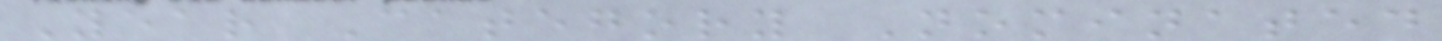Year Category Nominated
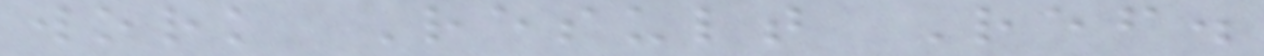work Result Ref.
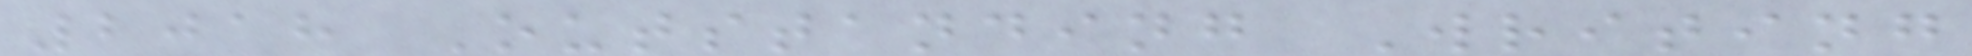2018 Outstanding Writing
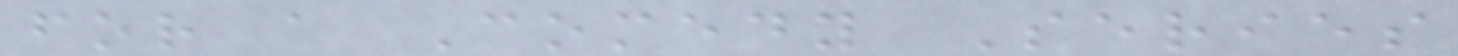for a Comedy Series
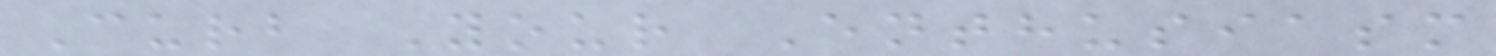Curb Your Enthusiasm
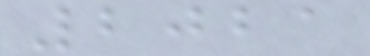2021
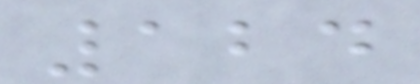124
